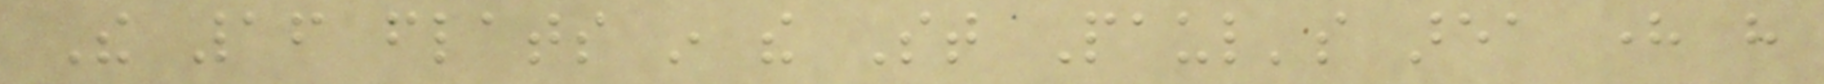The 16 flats in the St Paul's area here have
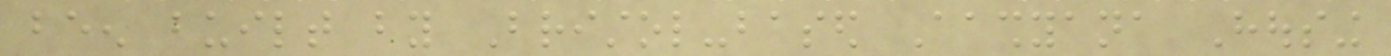been built by Bristol-based Aashyana Housing
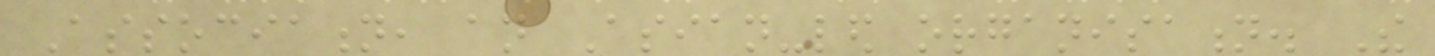Association, an Asian-led organisation. The
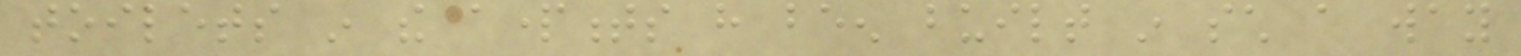toilets in the apartments have been built in such a way
